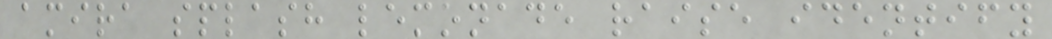amira splash lemonade raise identify
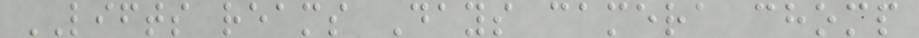LIFTS reams Days camera chomp
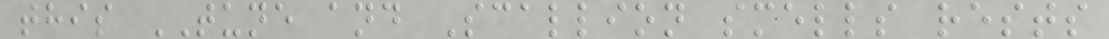this TUNE and Scallion smells rests
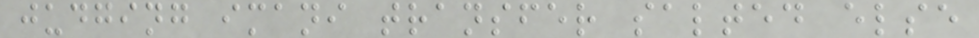judging imani transfer salted else
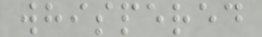whispered
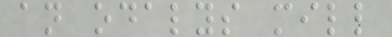an odalys mill
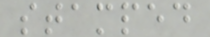stamped
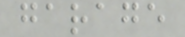garage
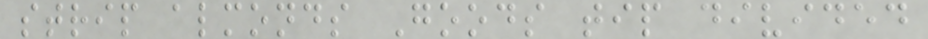strip almonds Goods tip divided
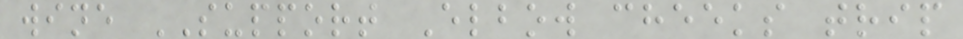wine SUPPORT Elbow cheeks trip
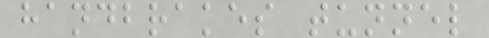handbrakes tunnel
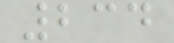234
